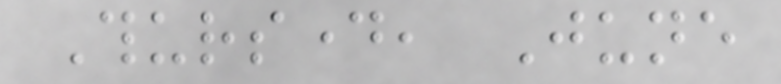Thursday, June
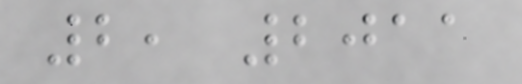2, 2011
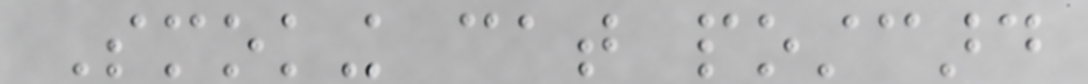Smoking cat postcard
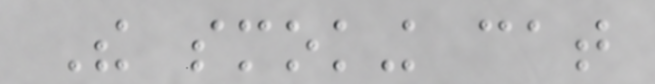The smoking cat
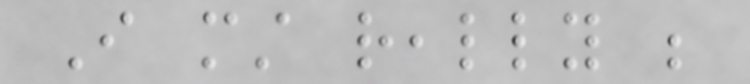I must really be
